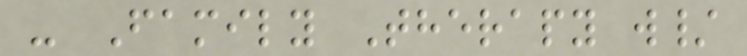- Family Therapy w/
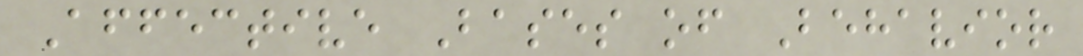Affective Bases of Behavior
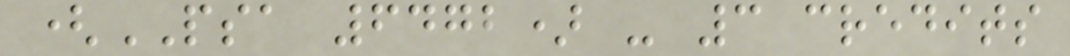(PSA 6472) - 3 credits
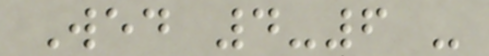Wed 4-6 -
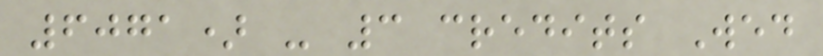6071) - 3 credits Wed
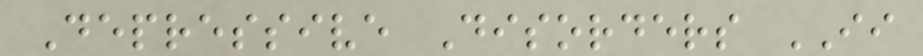Depressive Disorders II
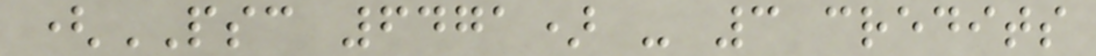(PSC 6471) - 3 credits
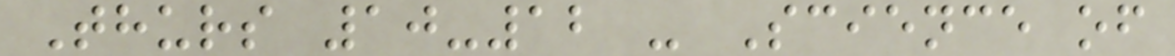Thurs 10-12 - Science of
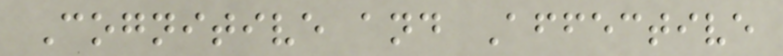Cognitive and Affective
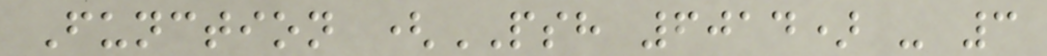Function (PSH 6014) - 3
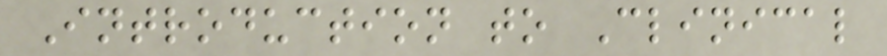Introduction to Clinical
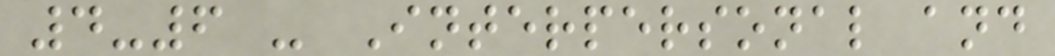4-6 - Interpersonal and
